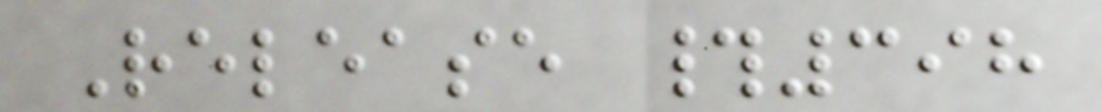Release #398
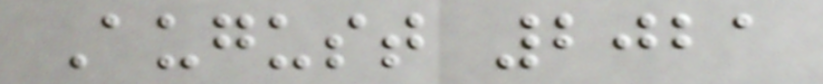August 2021
